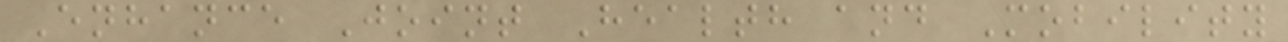Enhance Joint Health and Mobility
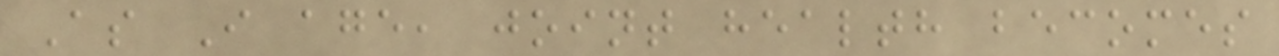As I age, joint health becomes
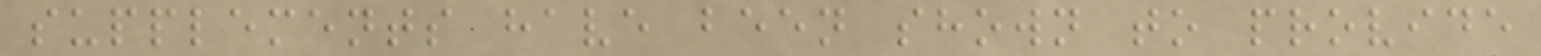supplements have been shown to provide
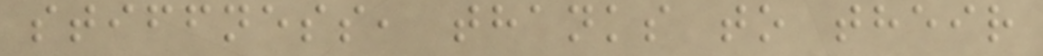stiffness, thanks to their
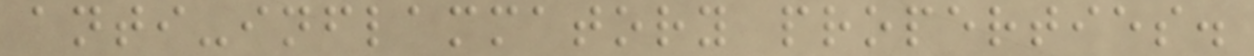anti-inflammatory properties.
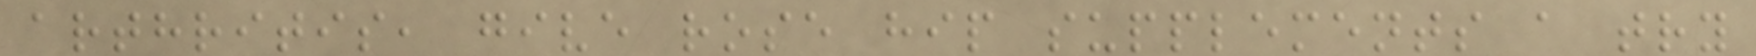arthritis, give rose hip supplements a try
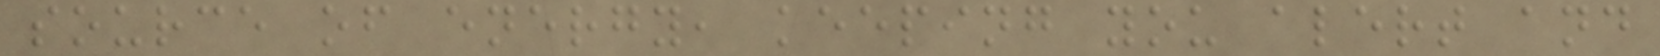source of energy, keeping you alert and
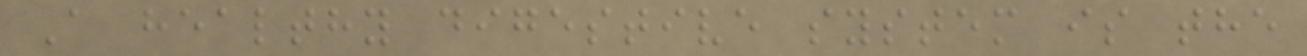A healthy digestive system is the
